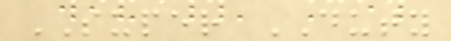SUPER DUTY
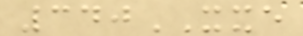340XXE
